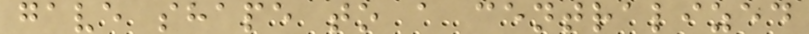gave shape to a centralized
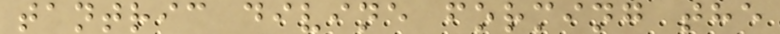tantric divine forming the
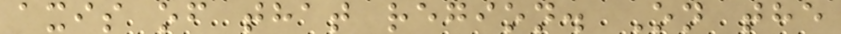axis of that region. On the
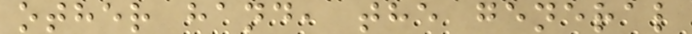other hand, the general
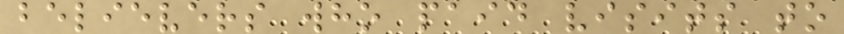believers who paid visits to
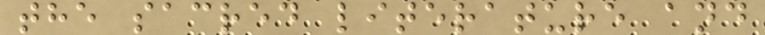the sacred literature and
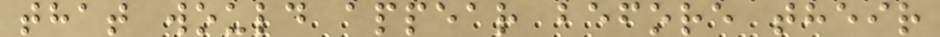that would appear before their
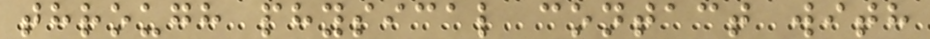through physical contact with
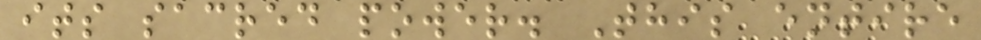its sacred power. This entire
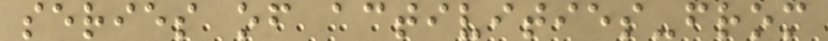series of activities-from
